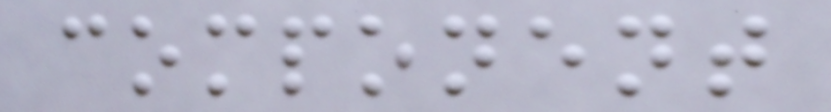component
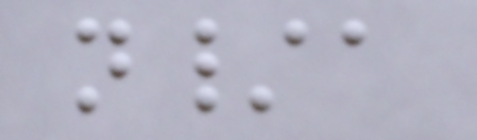n/a
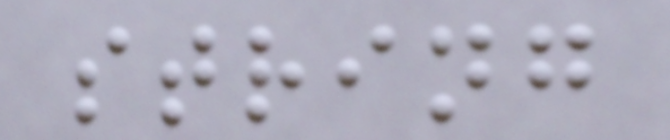string
